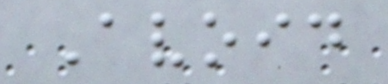Avoid
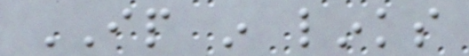IP in links
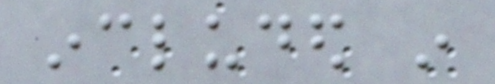included in
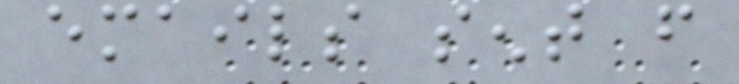emails sent from
